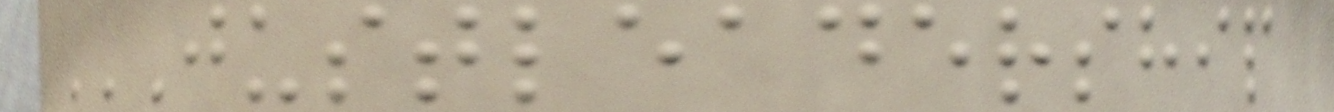JUSTLEADERSHIP
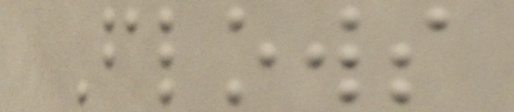Flows
